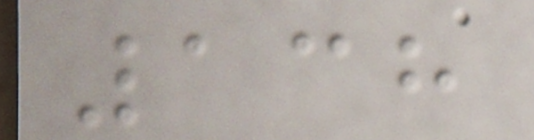138
